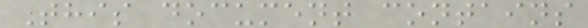This document contains
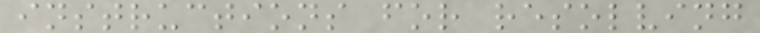instructions for resolving
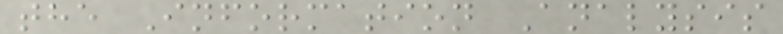the Information Analysis
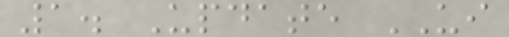1. Update UI
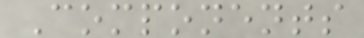Components
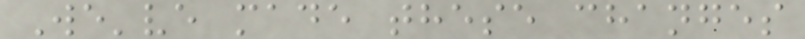We've made these changes
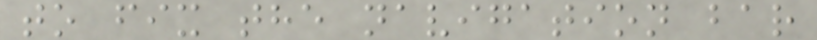to fix the navigation bar
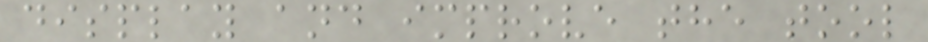display and improve the tool
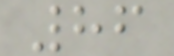86
